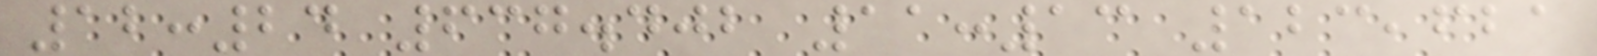12:24 637.402 11:13 123,621
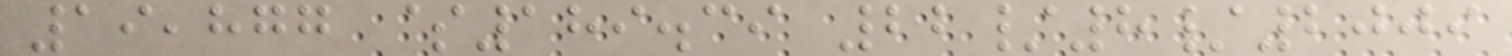19,877 $189.39 22/8/2009
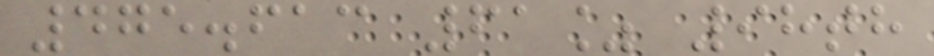475.613 61% 98th
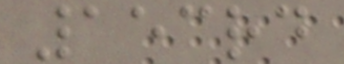153rd
